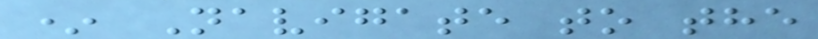* Navigate to the
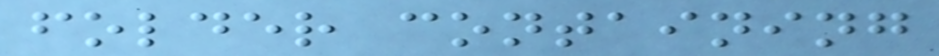folder containing
